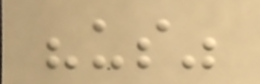"us"
